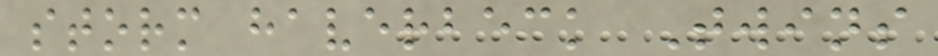storm haverbeck Twins
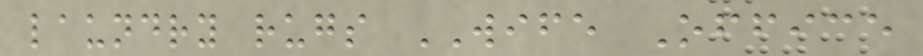laundry rugs WIFE Office
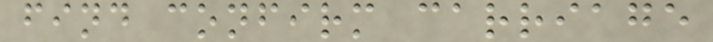find confirm carriage
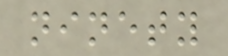ninety
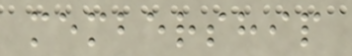membership
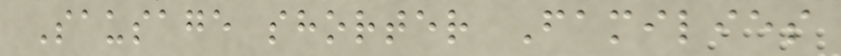Sausage shorter Families
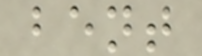bent
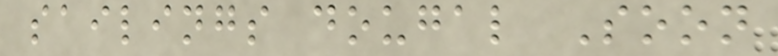sailings dougal Soon
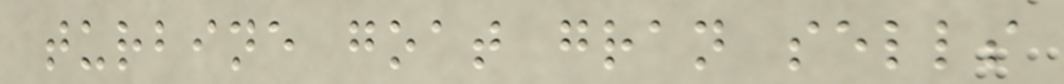turbine goat gran sells
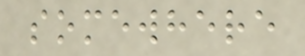somewhere
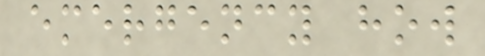emergency how
